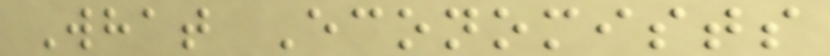What Economists
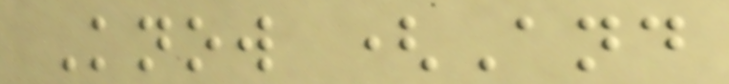Know (And
